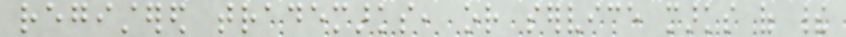registered trademarks, or service marks of their
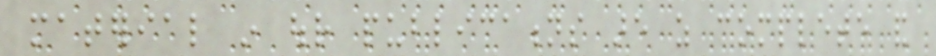material in our publications are as complete and
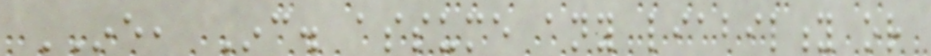INE, Inc. assume any liability or
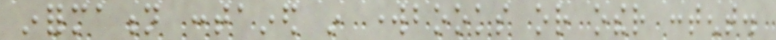information contained in workbooks or other content.
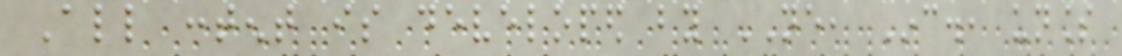All content is developed by NE, Inc., unless
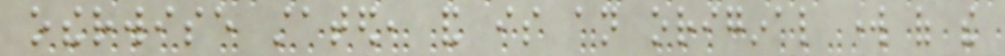otherwise stated, and is an original work of the
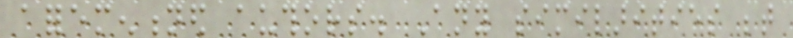aforementioned authors. Any similarities between
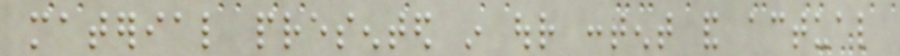material presented in our content and actual
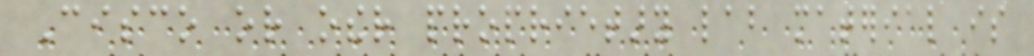Cisco or other proprietary lab material is
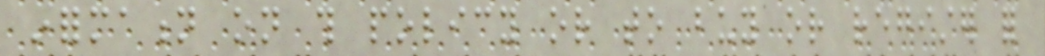information on this policy or to buy or register for
